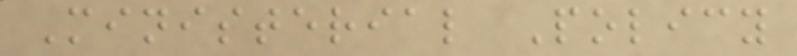Ministerial Policy
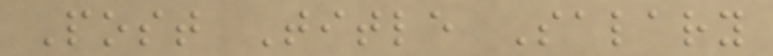Post Title Salary
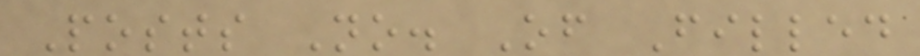Posts No. Of Filled
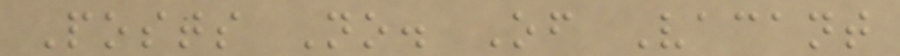Posts No. Of Vacant
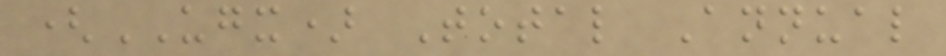(UGX) Total Annual
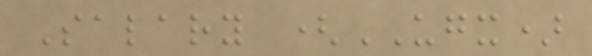Salary (UGX)
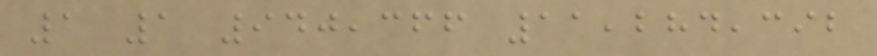1 1 940,366 11,284,392
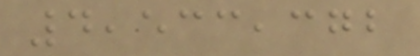4,533,372
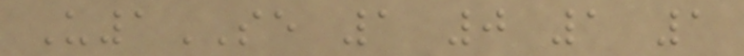U1SE 1 0 1 1
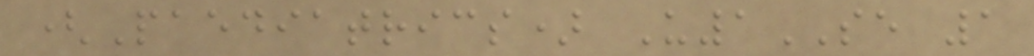(Paediatrics) U1SE 1
